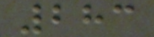283
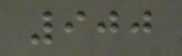900
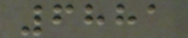6881
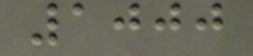1000
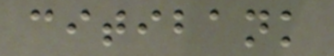citibank
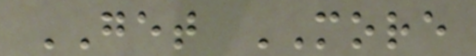GET MORE
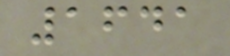1641
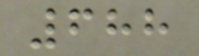688
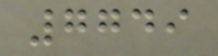7749
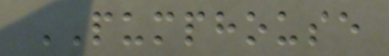PUMPHOUSE
